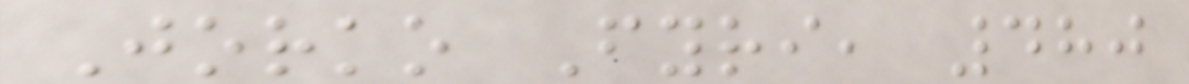Jorko Fyri, 480
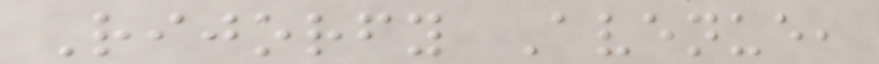Rijorfy Avenue,
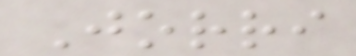Jorri
